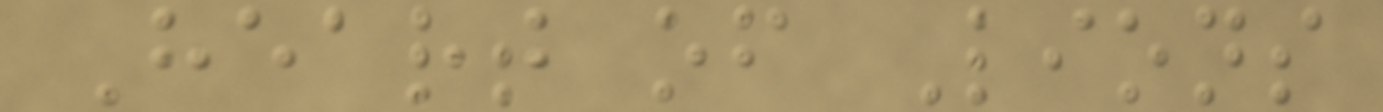Heart of Lions
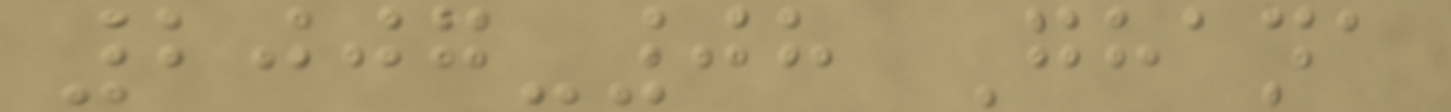2007-08 Ghana
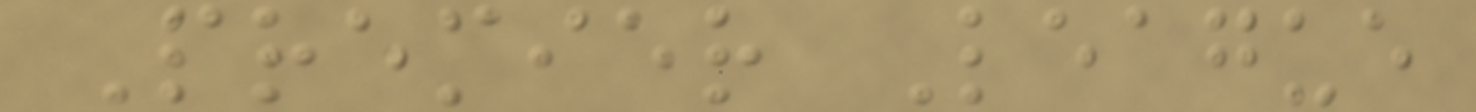Premier League
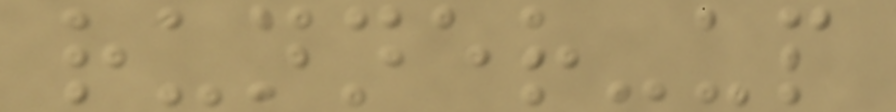runner-up
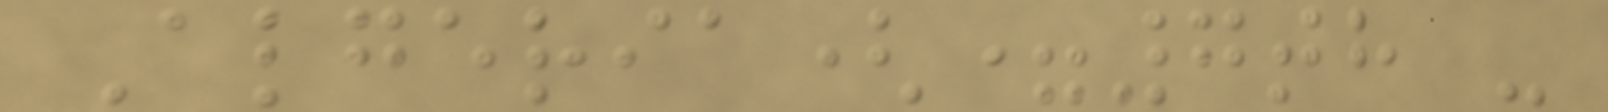Algeria(=7th -
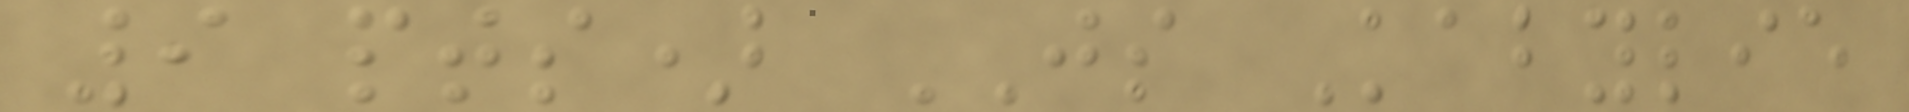9 pts) JS Kabylie
